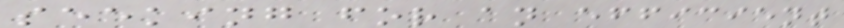seeking for an efficient
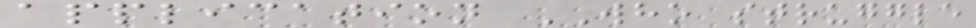application WHO struggle
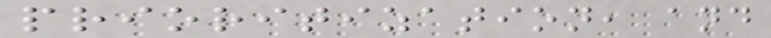prioritization, and
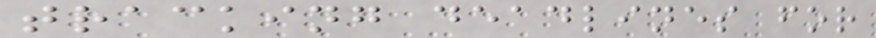tracking deadlines for
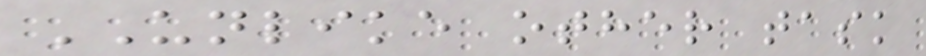UNLIKE other task
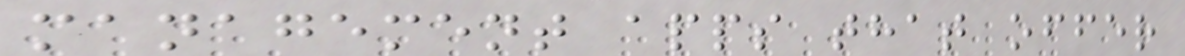management apps that offer
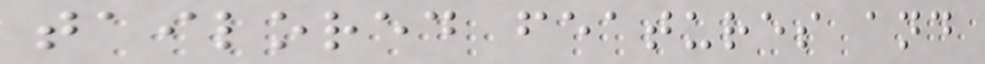tailored features and
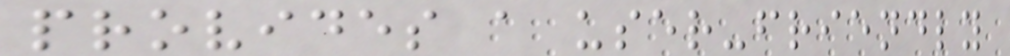provides a user-friendly
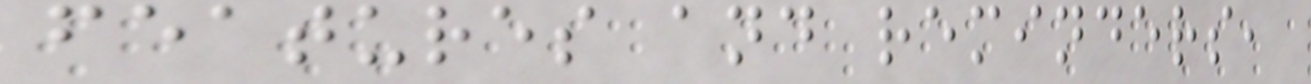features and reminders,
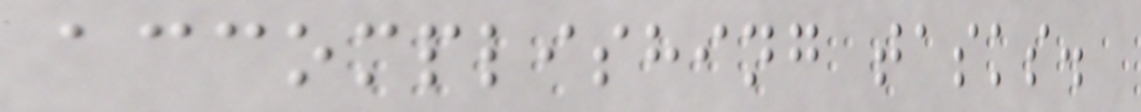accomplishing tasks.
